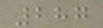287
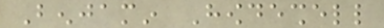Benjamin Howdeshell
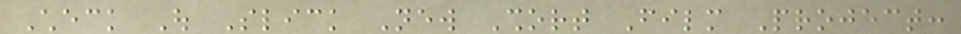Check Out Slick New Short Film Project:
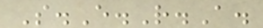S.E.R.A.
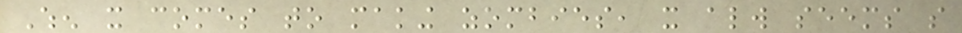When it comes to making zombies, it always seems so
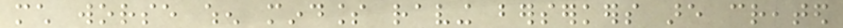much worse when mindless raving berserkers are created
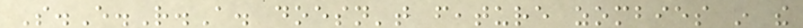S.E.R.A. doesn't feature zombies in the
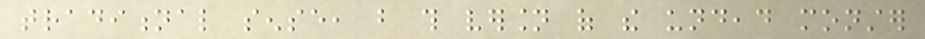traditional sense, but this version of the undead monster
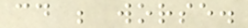could be worse.
